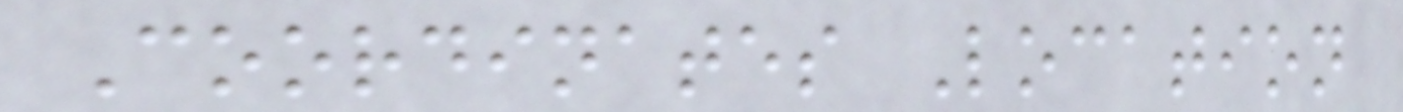Coordinates Location
